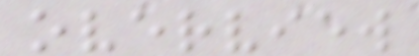overview
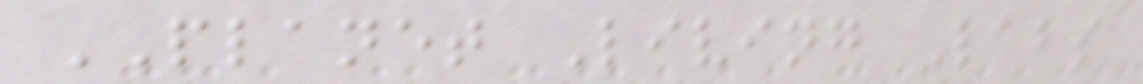PLANET Living Labs
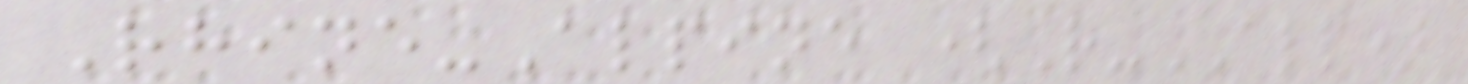Rhine-Alpine (R-ALP)
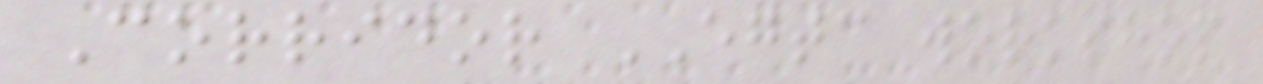Corridor EGTC workshop
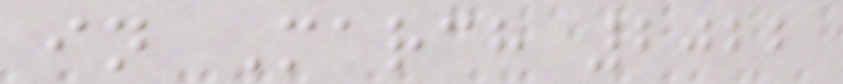in March 2022
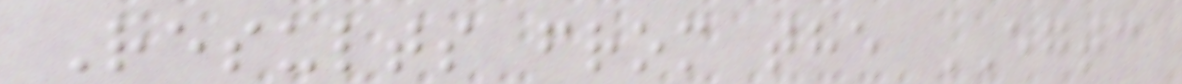Results from the EGTC
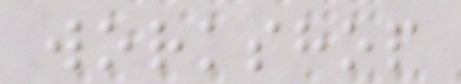workshop
